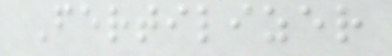Fertilizer
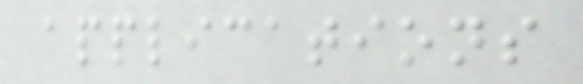applications
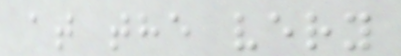at the very
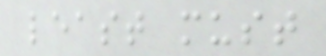least must
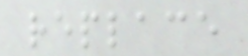replace
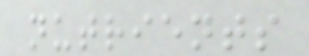nutrients
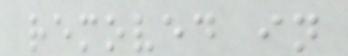removed in
